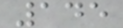145
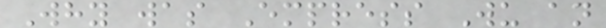Why was Empress Wu an
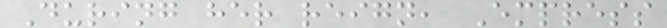During her reign, Empress
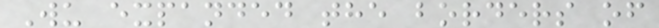Wu expanded the borders of
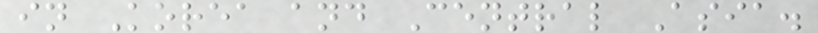in Korea and Central Asia.
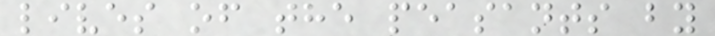lives of the peasants by
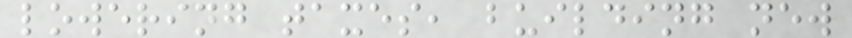lowering taxes, building new
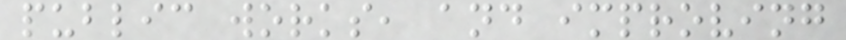public works, and improving
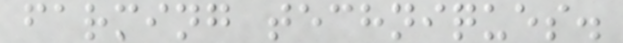farming techniques.
